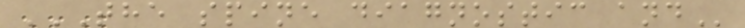THE SPINE DIAGNOSTIC AND
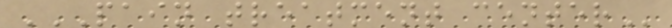PAIN TREATMENT CENTER
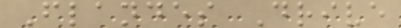Flandes Drive
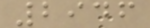2946
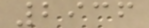2936
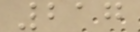217
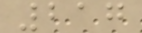217
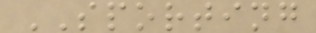SPORTING
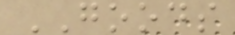GOODS
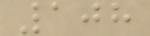108
